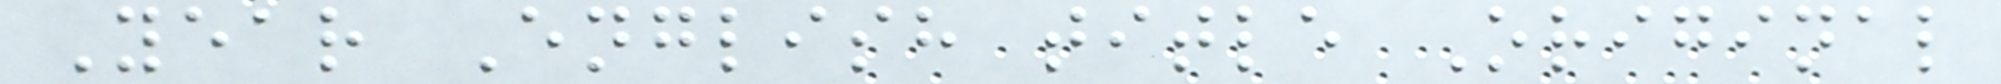Year English title Original
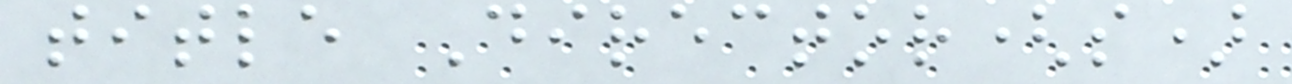title Director(s)
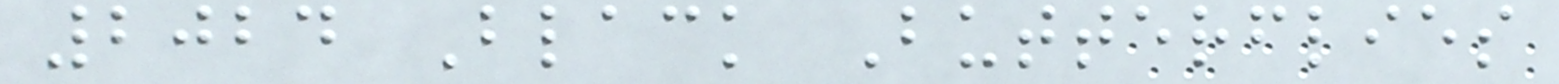2024 Black Butterflies
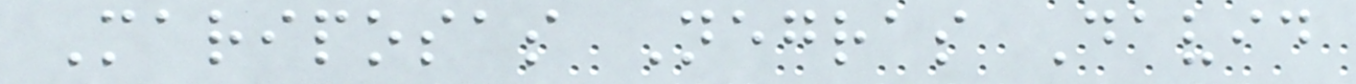Mariposas Negras David
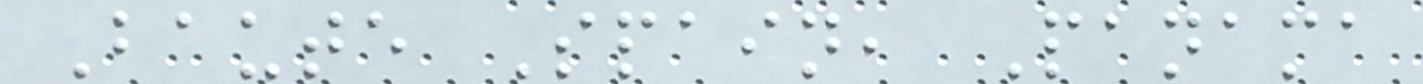Baute Spain, Panama
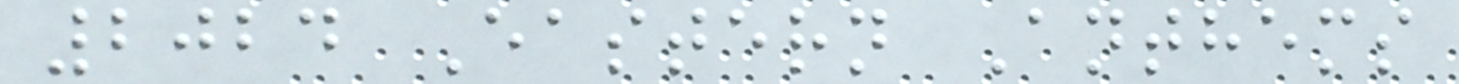2024 Eastern Anthems
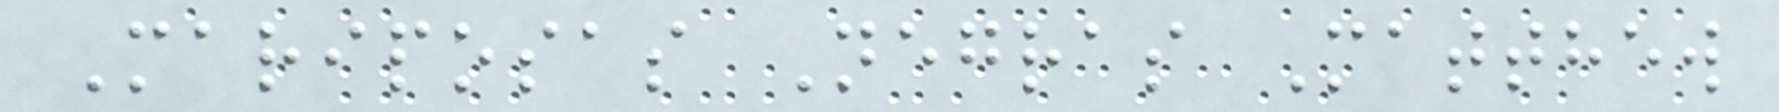Mariposas Negras Matthew
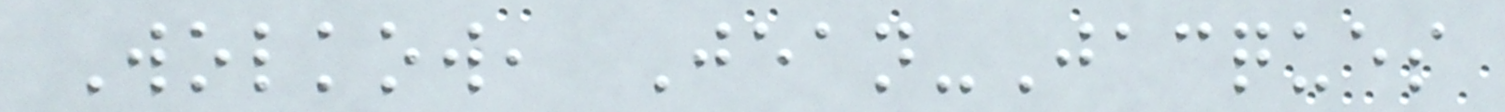Wolkow, Jean-Jacques
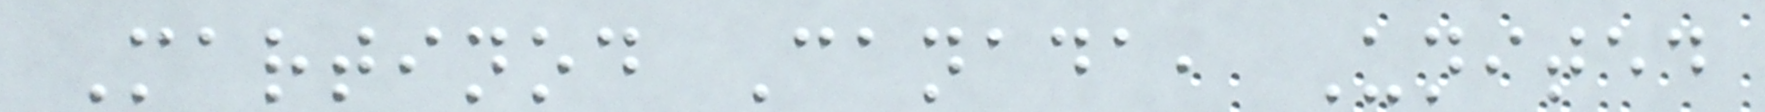Martinod Canada, United
